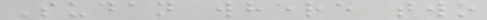Sudan where two
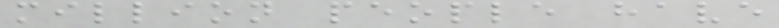million people have
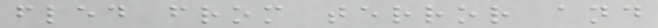fled from terror and
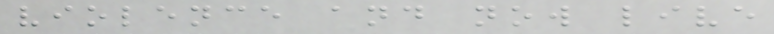violence and now live
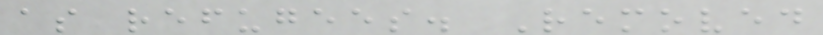as refugees. Removed
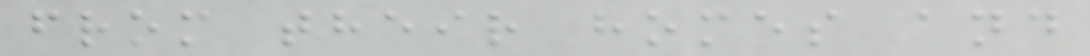from their homes and
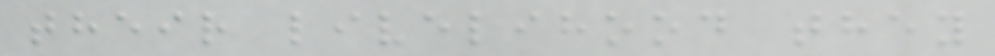their livelihood they
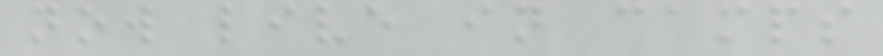now live in camps
